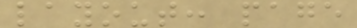layout: page
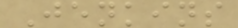Jenkins
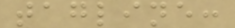tagline:
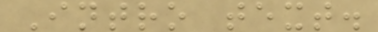Intro text.
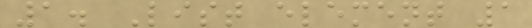1. List element 1
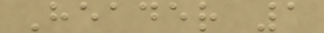Header 1
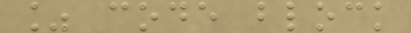% code block
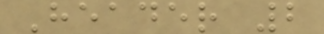Header 2
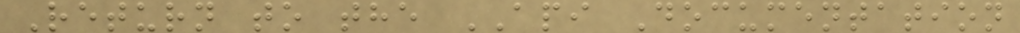Return to the API Documentation
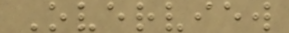Overview
